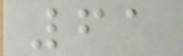61
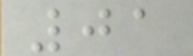01
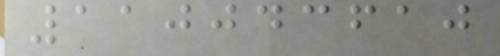110043610
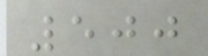500
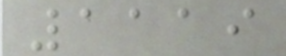1119
